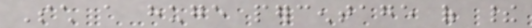Such a huge percentage of their
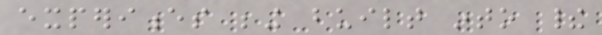experiences being built into their
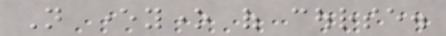Not everyone of course.
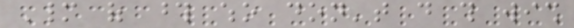Many of those who don't do this wish
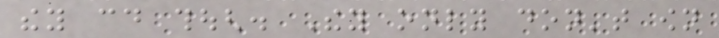they could though. They only don't own
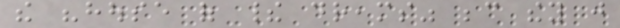the "house of their dreams" because they just
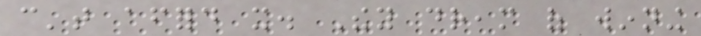can't afford it. They dream of winning
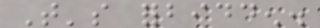That's forbidden.
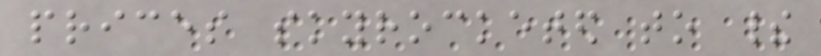prices skyrocketed to their
